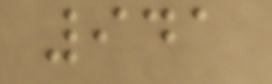941
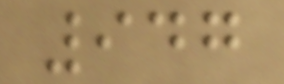947
